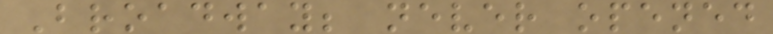Broadway; never opened
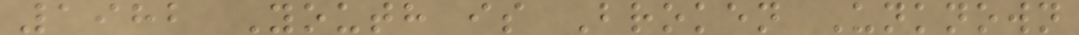1982 Youth is Broken Unknown
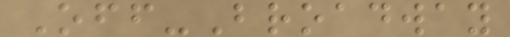Off-Broadway
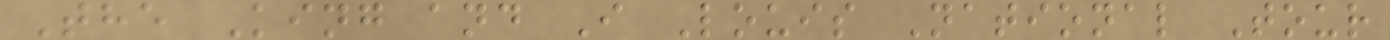The King and I Louis National Tour
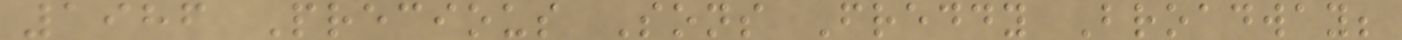1986 Precious Sons Freddy Broadway;
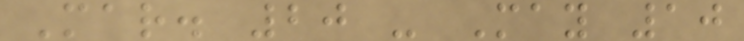Mar. 20 - May 10
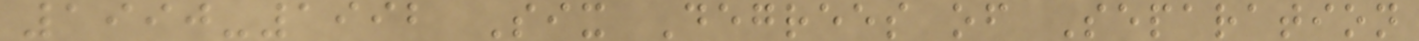1990-1992 Six Degrees of Separation
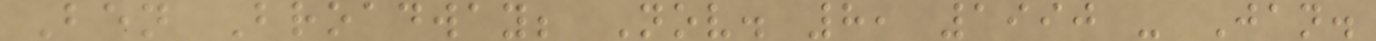Ben Broadway; Nov. 8, 1990 - Jan.
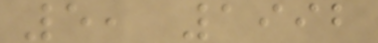5, 1992
